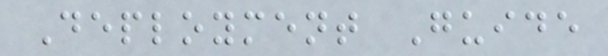Deployment Guide
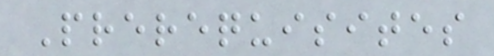Prerequisites
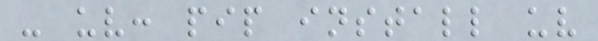- uv: pip install uv
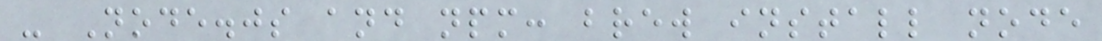- Node.js and npm: brew install node
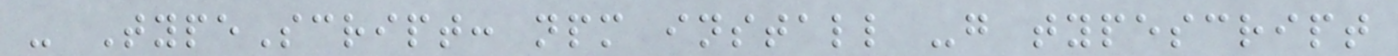- TypeScript: npm install -g typescript
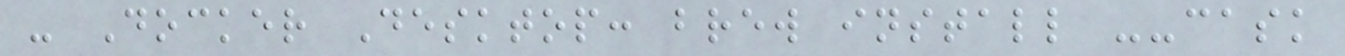- Docker Desktop: brew install --cask
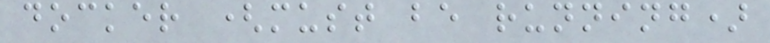docker (must be running)
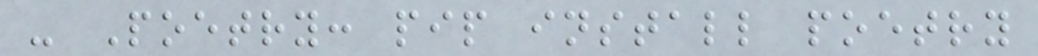- Poetry: pip install poetry
